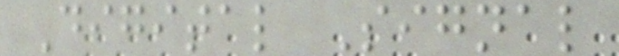Digital Signal
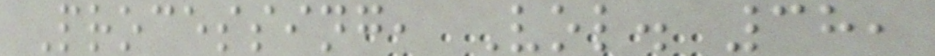Processing, Vol. 38,
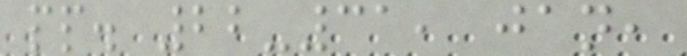pp. 22-31, jan,
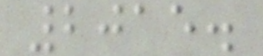2015.
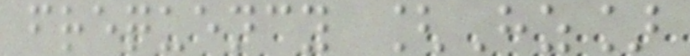frequency [Hz]
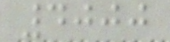4000
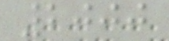2000
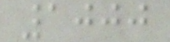1000
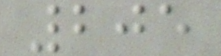205
